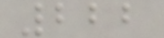222
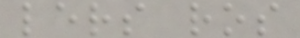lers ros
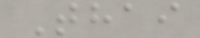Thai
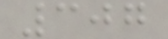307
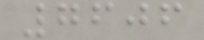7606
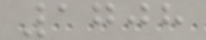1708
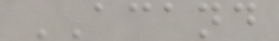ACAND
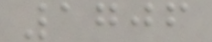1706
